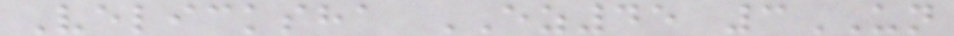Velicksha EZ45 3UN
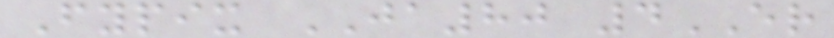Fypix JA80 4ER
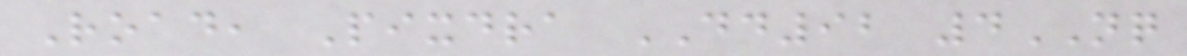Road, Pixdra DD92 4NQ
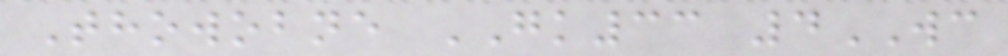Thowobne GK33 4WC
